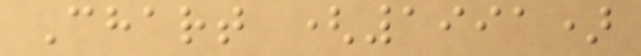Chart (1991)
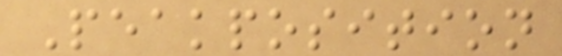Peakposition
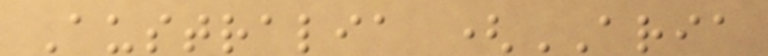Australia (ARIA
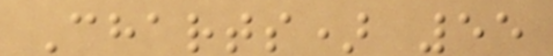Charts) 55
